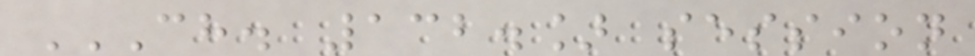CH. 132.] SESSION
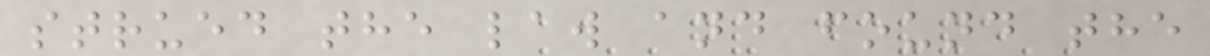strued the law and found the
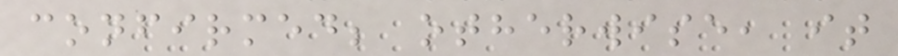confirmed; otherwise, it
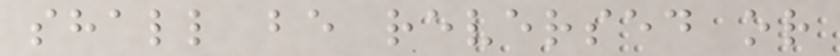shall be reversed or
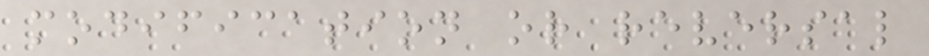modification or reversal
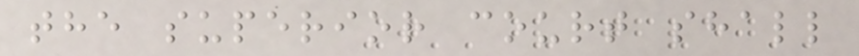the superior court shall
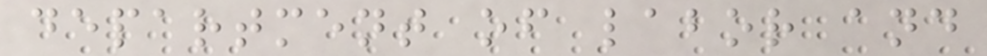department of labor and
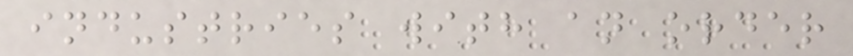industries with an order
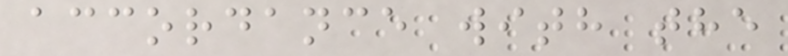accordance with the
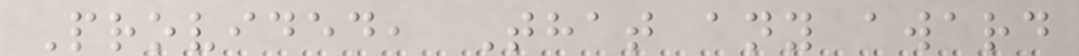Provided, That any award
